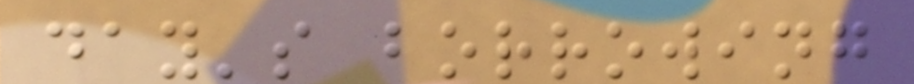day's borrowing
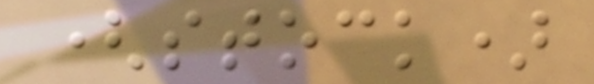(stock)
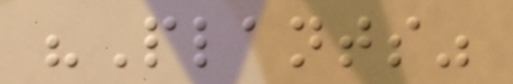"Plants"
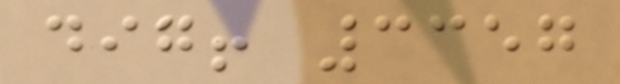dig! 3357
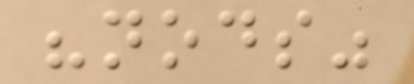"nods"
